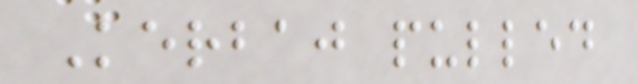Kerbaj pulled
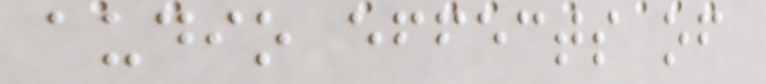audio effects of
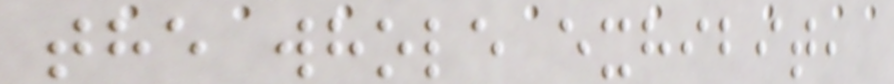the whole exhibit,
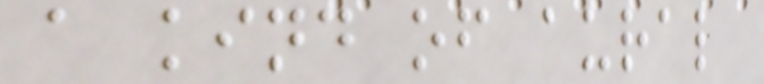a kind of aural
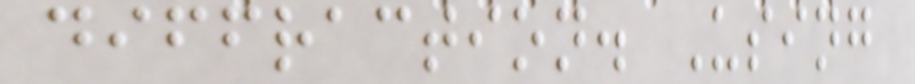diffraction. Using
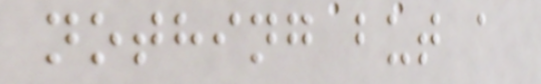nothing but a
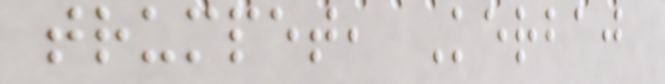trumpet, Kerbaj
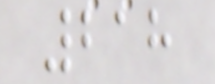218
